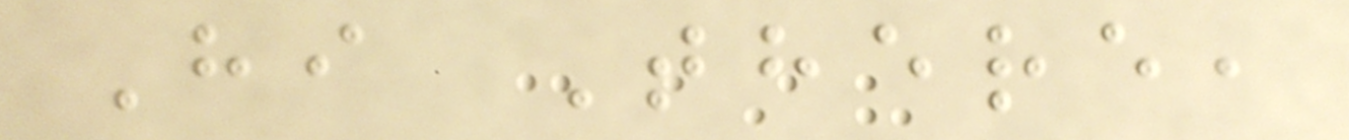Hi There,
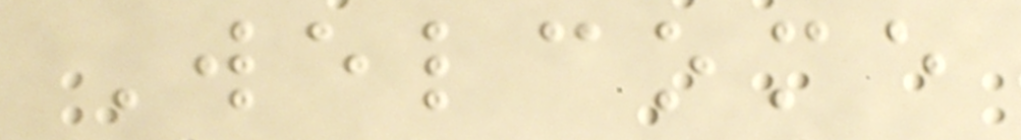Welcome
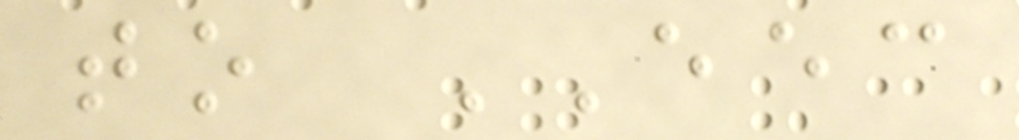to EEC
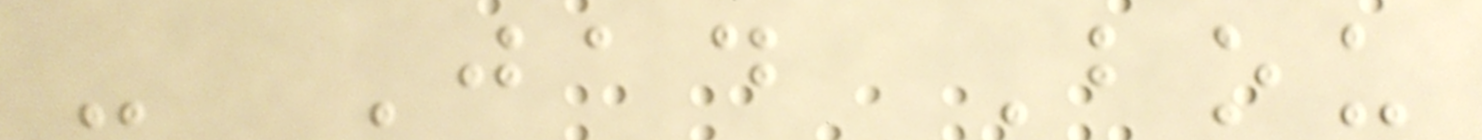- Jad Bou
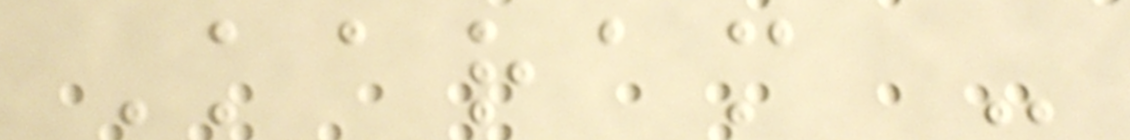Karam -
